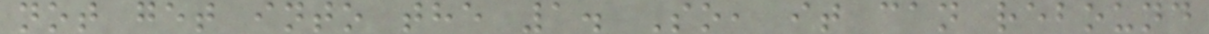not get into the 1. So, it can rebound
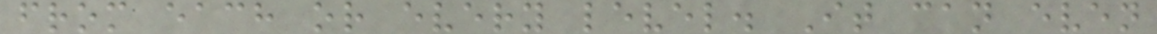from each or every level. It can even
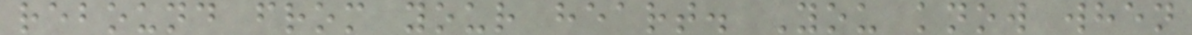rebound from your heart. You know when
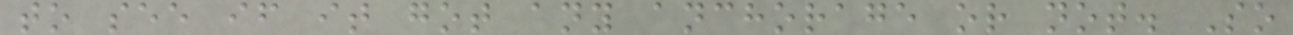to see if it got any anchorage or not. So
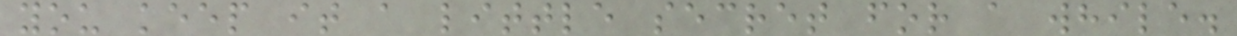you keep it a little secret for a while.
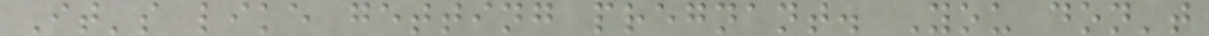It's like getting pregnant. You don't
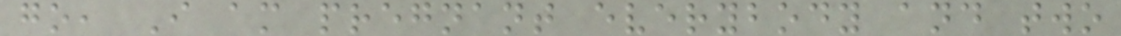go, I am pregnant everybody and two
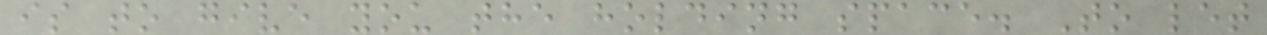is to give you the holding space. To let
